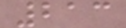213
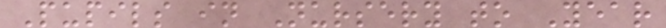Pupils in Nursery to Year
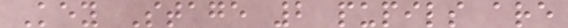Key Stage 2 pupils are
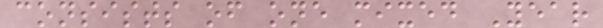consists of one mixed Year
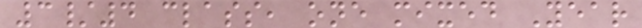3/4 class, one mixed Year
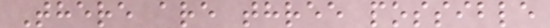There are three possible
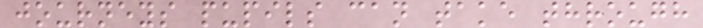journeys pupils can take through
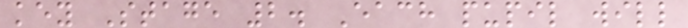key Stage 2. Each pupil will
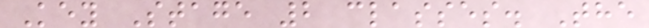Key Stage 2 classes. The
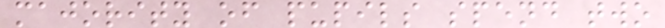majority of pupils spend two
